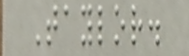Taylor.
